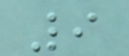9
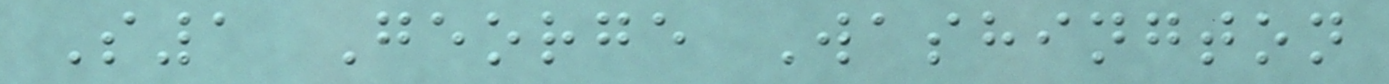S1 George Washington
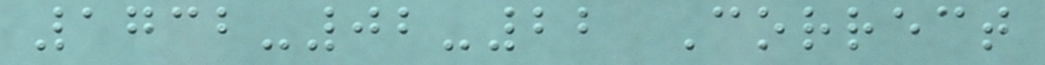1732-02-22 Correct
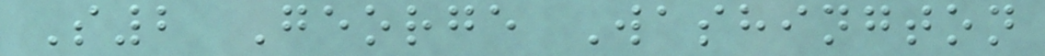S2 George Washington
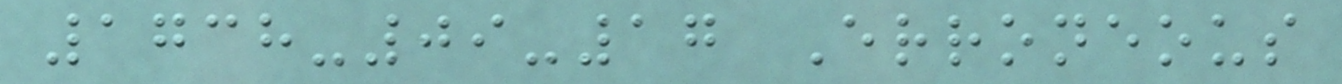1738-09-17 Erroneous
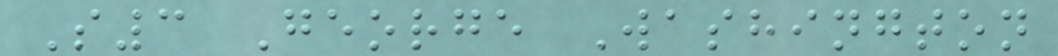S3 George Washington
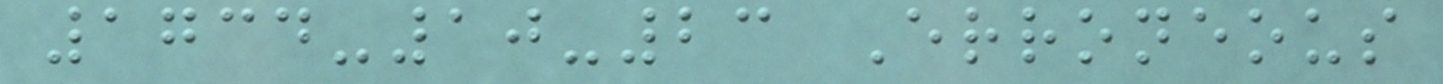1734-10-23 Erroneous
